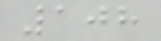108
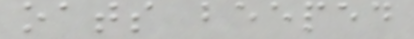oats beeped
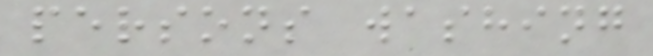persons washing
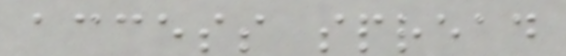access spread
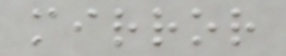mirror
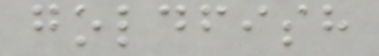goldfish
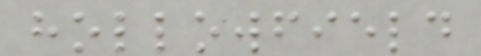hollowfield
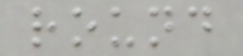round
